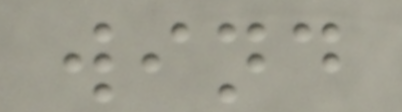wind
